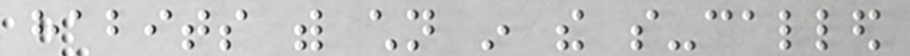habits with children in the so-called
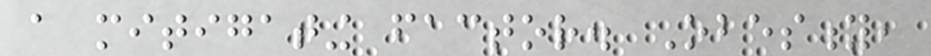a mitigating factor. Obesity,
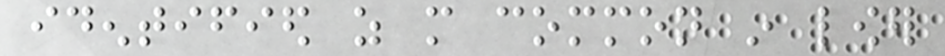identified as more common in lower
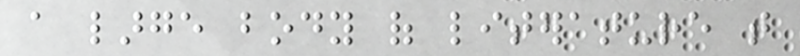a large body of literature that
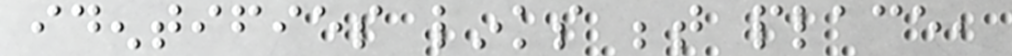identifies links between place,
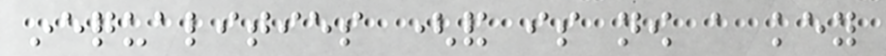inequalities (and is now a key
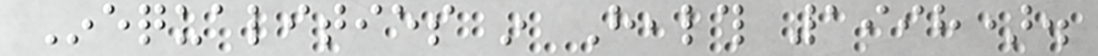Inequalities in Health 1998).
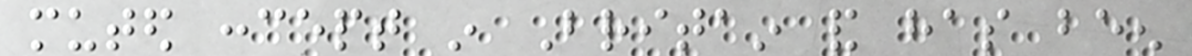muted concept in Britain and has been
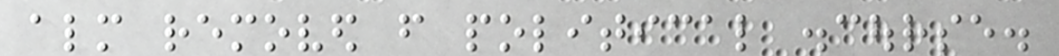almost removed from political discourse.
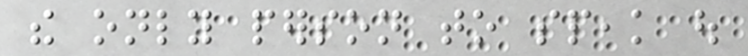the only person to speak out
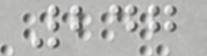247
